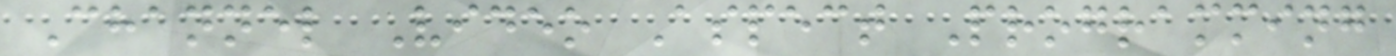Channel Video Aspect Programming
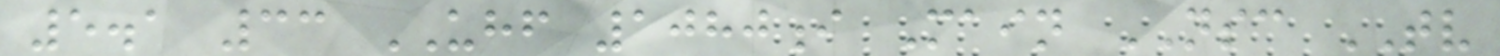5.1 33 UHF 1080i Main NSC TV
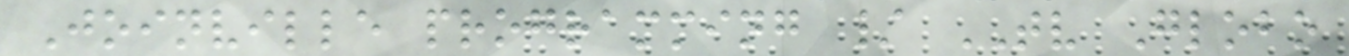Joinville programming / TV Globo
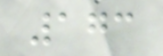173
